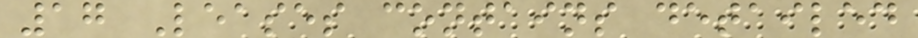17 Leases contains detailed
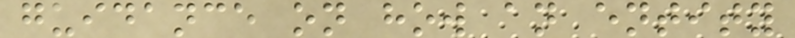guidance on how an entity
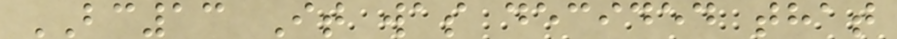BC13 It was decided that
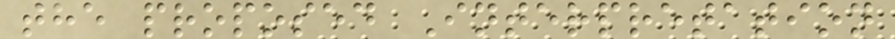the proposed Interpretation
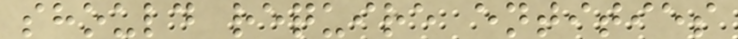should require entities
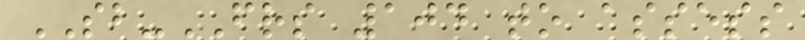SB-FRS 104 to assess
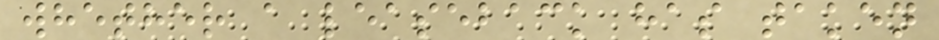whether a leaseback has taken
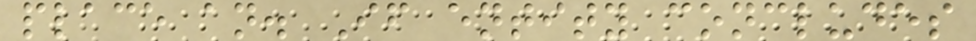place an. If entity concludes
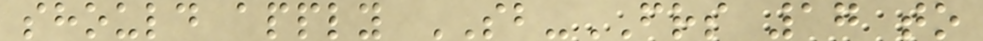should apply SB-FRS 17 to
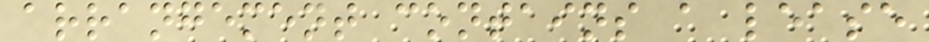arrangement contains a lease
